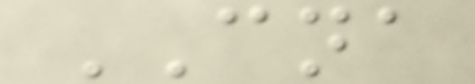CNA
